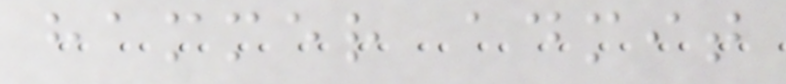hammer admit
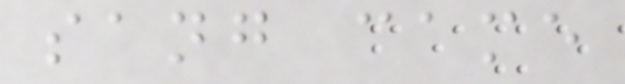sang came
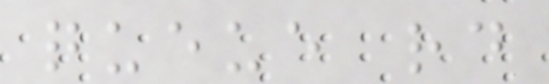queue rd
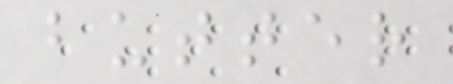butter
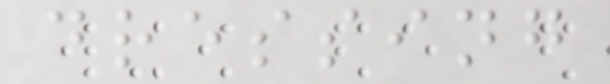dressing
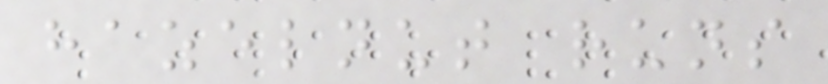hazelnut runs
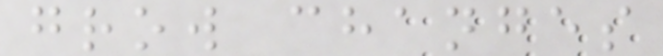grow changes
